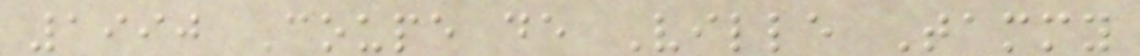1990 Coupe de Ville Tammy
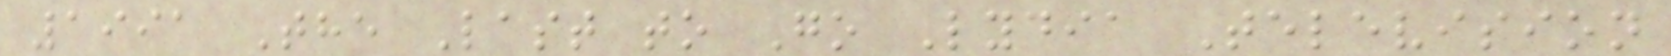1991 The Last to Go Lydia Television
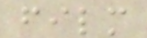film
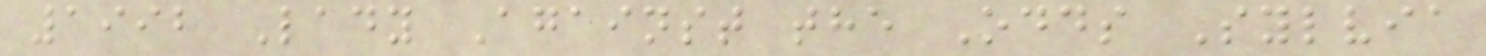1992 Lady Against the Odds Sylvia
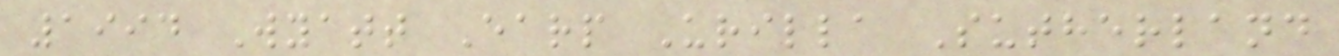1994 Wyatt Earp Urilla Sutherland
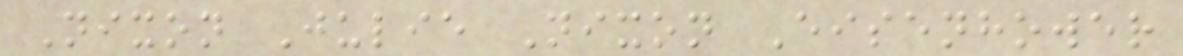Nixon Julie Nixon Eisenhower
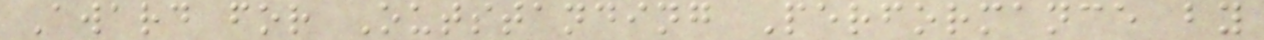Award for Outstanding Performance by
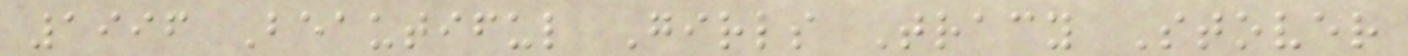1996 Beautiful Girls Tracy Stover
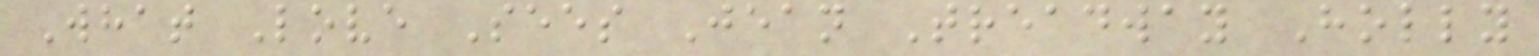What Love Sees Jean Treadway Holly
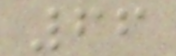66
